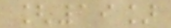[19]
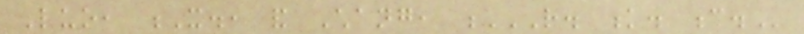Luo, X., and Chang, R. K. C.
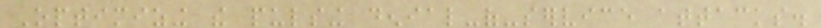Optimizing the pulsing denial-of-service attacks.
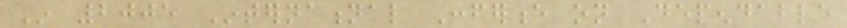In 2005 International Conference on Dependable
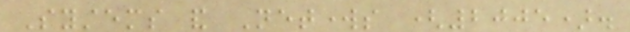Systems and Networks (2005).
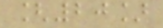[20]
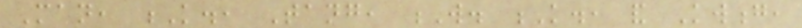Man, K., Tang, W. K., and Kwong,
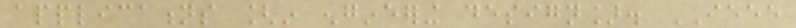applications [in engineering design]. IEEE
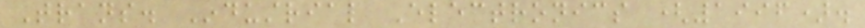Trans. Industrial Electronics (1996).
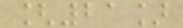[21]
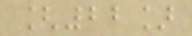[22]
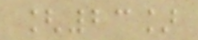[23]
